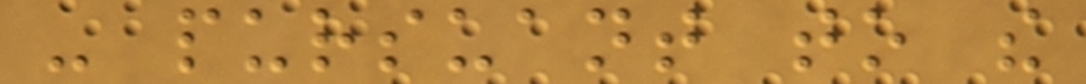- pursuant to the
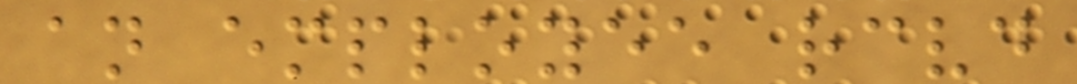an employee received
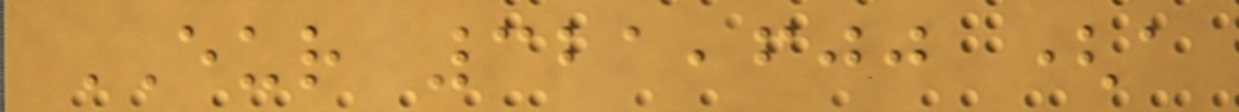EUR 321,600 (a
